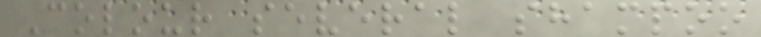Colour several shampoo
